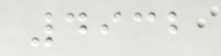4932
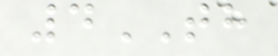4TH
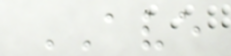AVE
